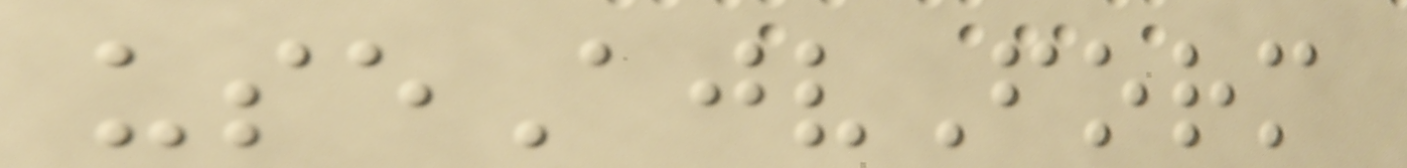useAjvForm
